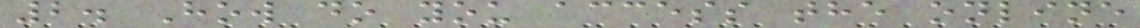2. How do you access the online
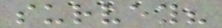survey?
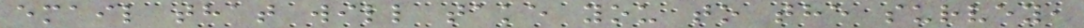email that will take you to the survey,
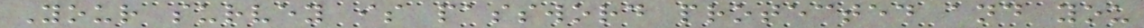Your survey is password protected and you
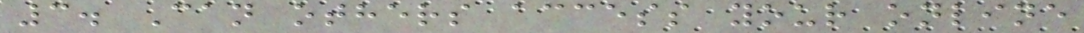3. Can others access your online
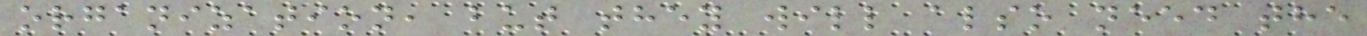organization, but they will also need the
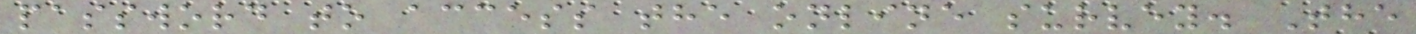password to access the online survey. The
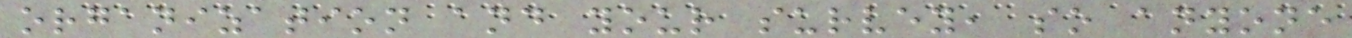organization and your survey, so anyone
